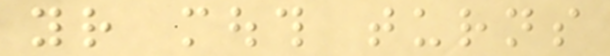your mouth turns
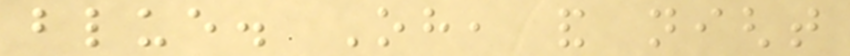blue. Oh, and night
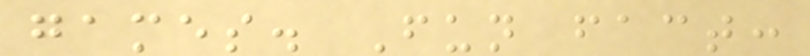games. Fun fact:
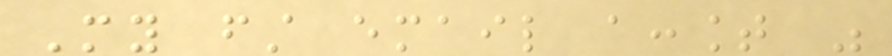My first email account was
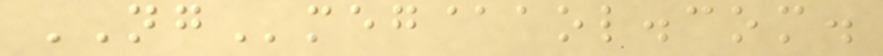NGmeg@aol.com.
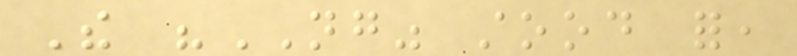The "NG" stood for,
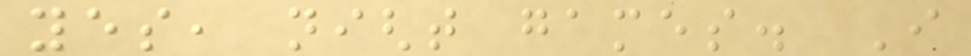yes, night games. I
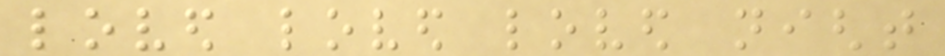loved loved loved night
